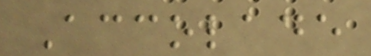Accolade
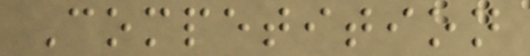Competition
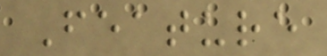Feature
